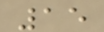15
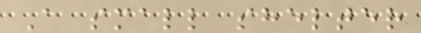A small shelter
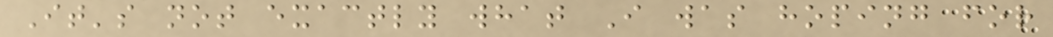It's not exactly what I was hoping for
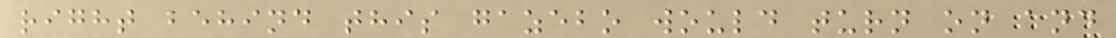right behind this gazebo would turn on and
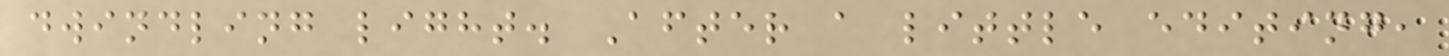dwindling light. After a little editing,
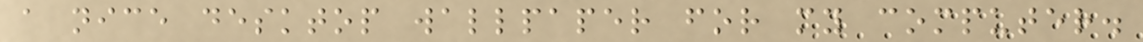a nice desktop wallpaper for my computer.
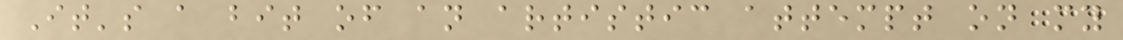It's a bit of an artistic attempt on my
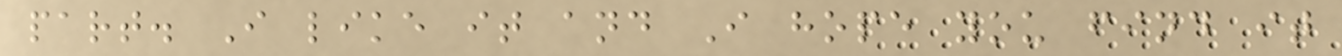part. I like it and I hope you find it
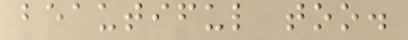beautiful too.
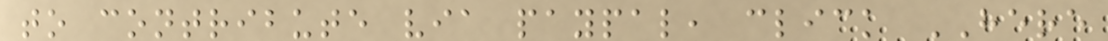to contribute via paypal, click HERE
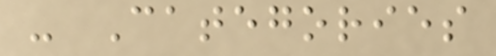- Categories
